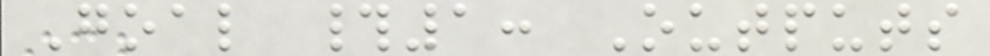Goal #1: Outputs
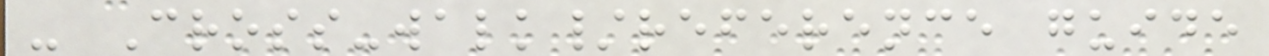- Cross-walk/reference guide
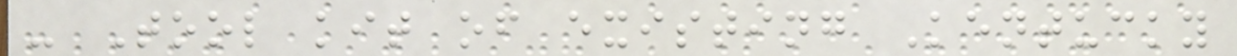- Tool kit of existing Kentucky
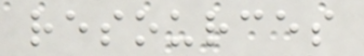resources
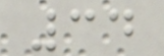34
